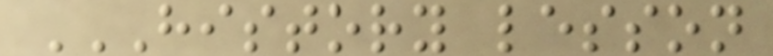HISTORY LESSON
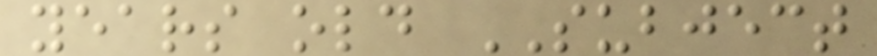years old SUBJECT
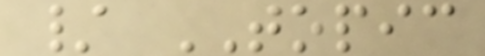/ TOPIC
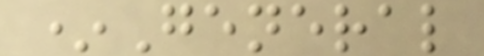*General
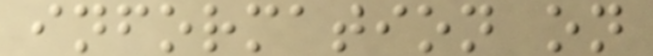information on
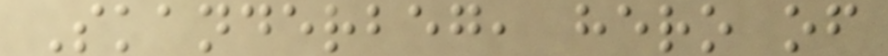Skanderbeg, hero of
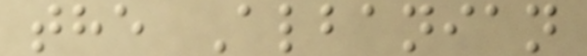the Albanian
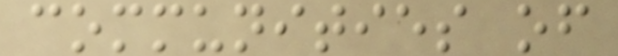communities of
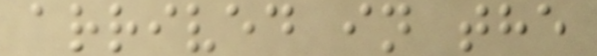arrived in the
